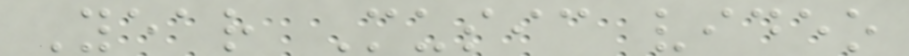Year Music video
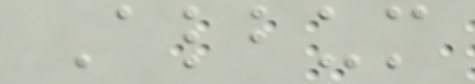Album
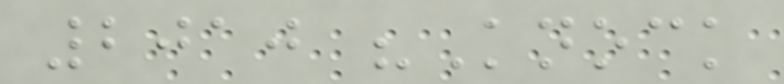2010 "Knock
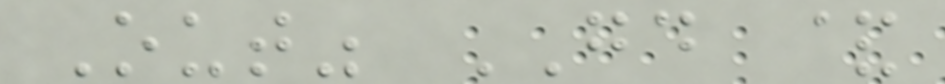Out" GD &
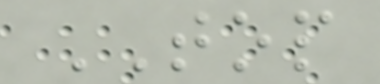TOP
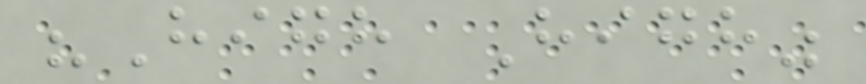"High High"
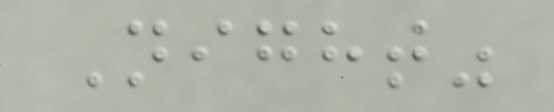Night"
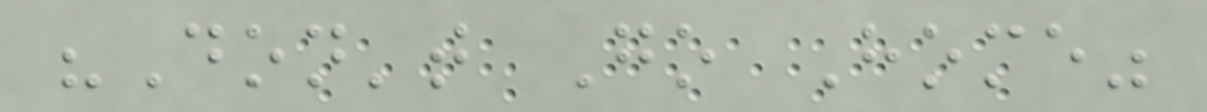"Don't Go Home"
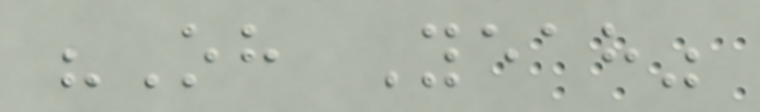"Oh Yeah"
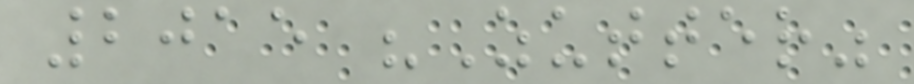2015 "Zutter"
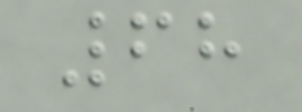68
